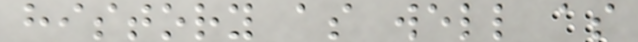history as well as
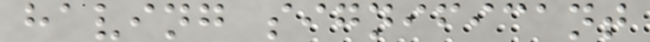having significant
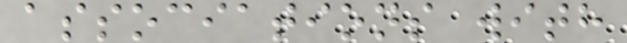associations with
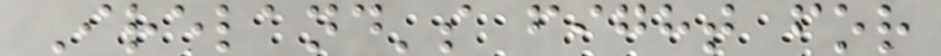Ireland's fight for
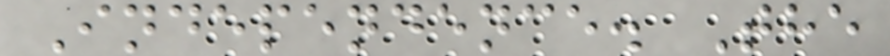Independence. The
